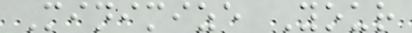Minimize Your
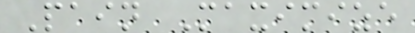Pain Maximize
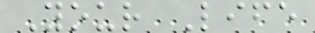Your Life
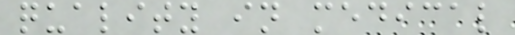quality in medical
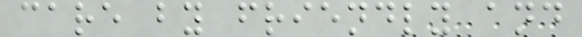care by friendly and
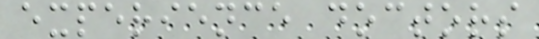experience doctors
